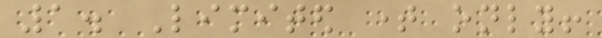1. Limited time only!
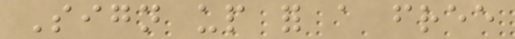Sign up for a free
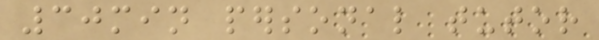30min personal tutor
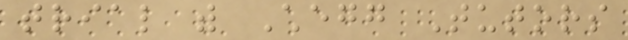trial with Chegg Tutors
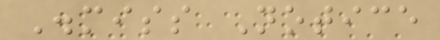Dismiss Notice
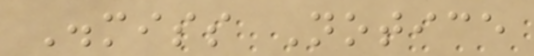Dismiss Notice
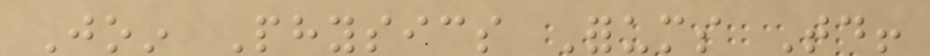Join Physics Forums Today!
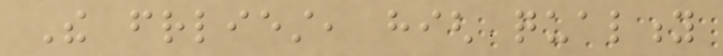The friendliest, high quality
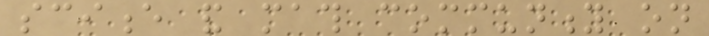science and math community on
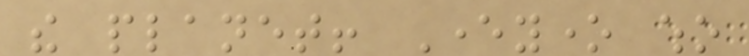the planet! Everyone who
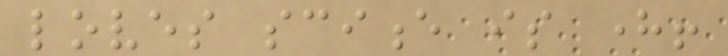loves science is here!
